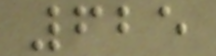625
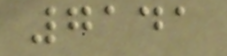7141
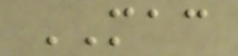MAC
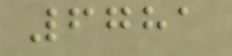6781
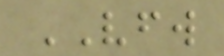VFW
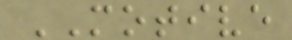MOTIVE
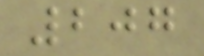207
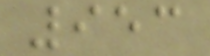953
